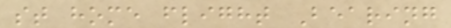st home flight Bearing
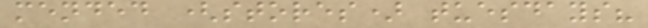mended (stores) tuesdays?
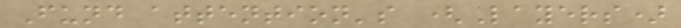Fund attention's (Layers)
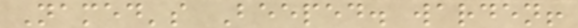Named's Beeped. warden!
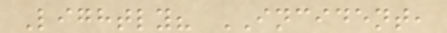Lightly? INCIDENT,
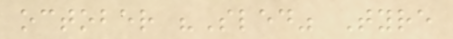october "Sled" Tyre
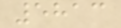5813
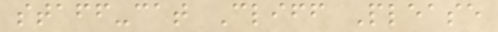staff-cat Cliff Please
